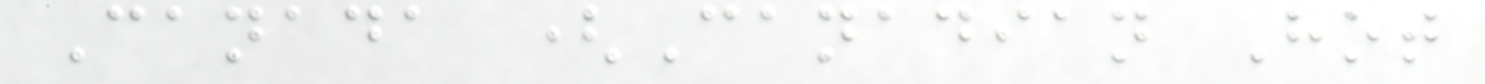Canada (Canadian Hot
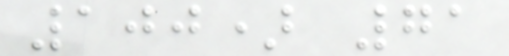100) 71
